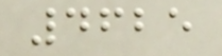4625
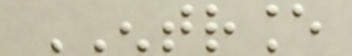ENTRANCE
